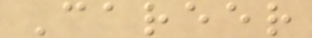Career
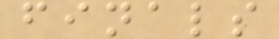finals
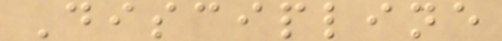Discipline
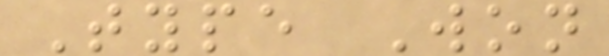Type Won
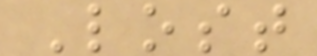Lost
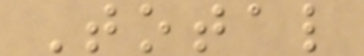Total
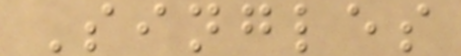Singles
